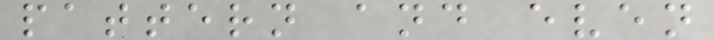pattern and even
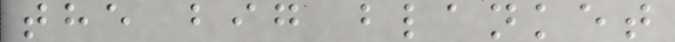the big blanket
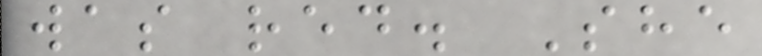was red. She
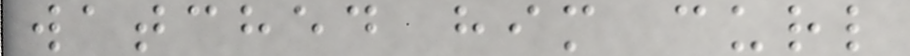watched him curl
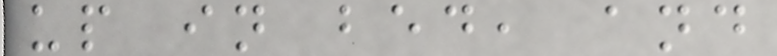up in bed, and
